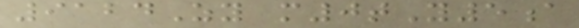9124Zy m0tY5a
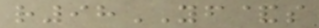r98YF&s
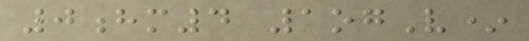0hm4 1ogV*
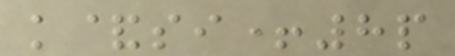k&si+8p
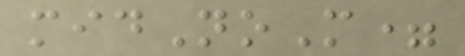midNoM=
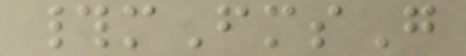#mFmsG
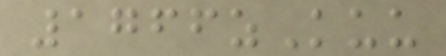1766zKuu
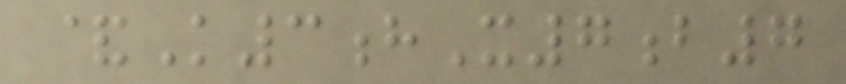&K3hX7b7
